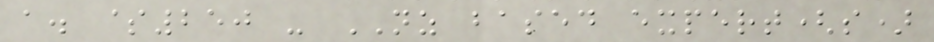a. $250 - NZ based expert(s)
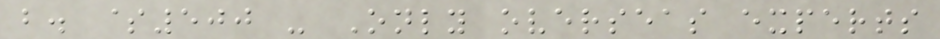b. $500 - Only overseas experts
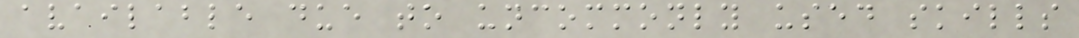available due to uncommonly used skills
